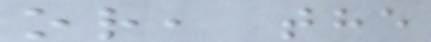or, the
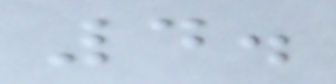4.
